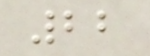22
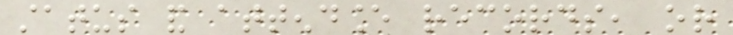status and attendance records, or
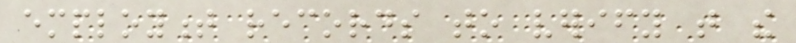employment records to verify that the
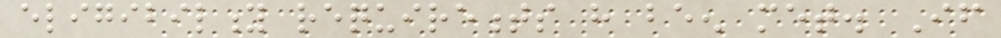eligibility requirements have been met. If
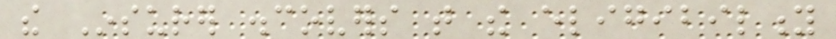the Insurer discovers that the eligibility
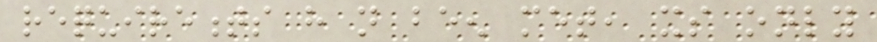requirements have not been met, its only
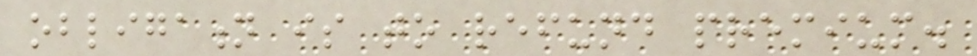obligation is to refund premium.
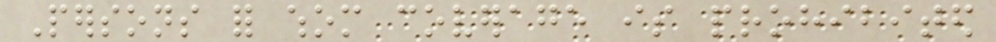Persons for whom coverage is prohibited
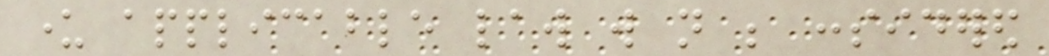under applicable law will not be considered
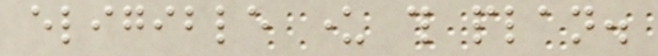eligible under this plan.
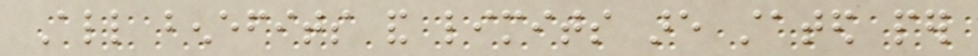All benefits and limits are stated per
